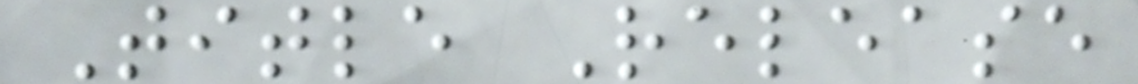Title Release
